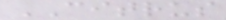CITRUS
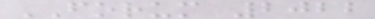FORUM 2022
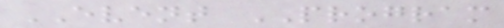EVENT PROGRAM
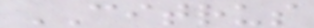CITRUS
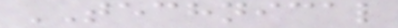TECHNICAL
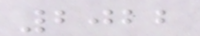2022
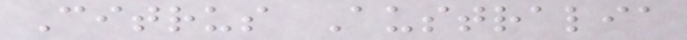Citrus Australia
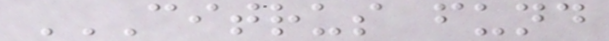CITRUS FUND
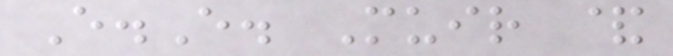E.E. Muir &
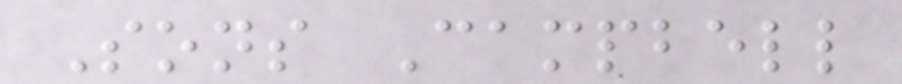Sons Campbell
